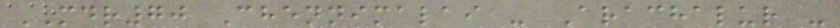MDR70 Chennimalai - Arachalur -
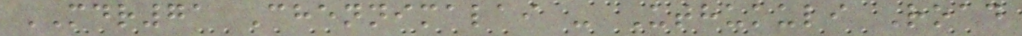MDR71 Chennimalai - Uthukuli Road
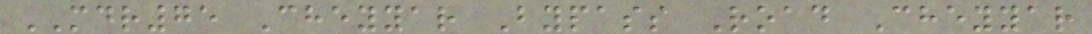MDR75 Cheyyar Bypass Road Cheyyar
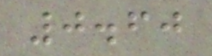0.60
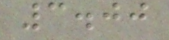3.00
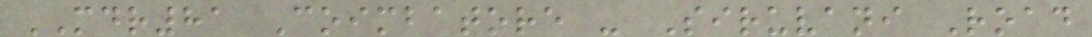MDR81 Coimbatore - Siruvani Road
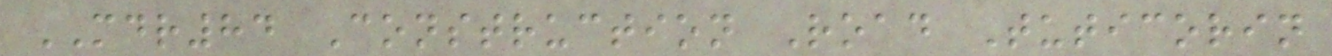MDR84 Construction Road Tuticorin
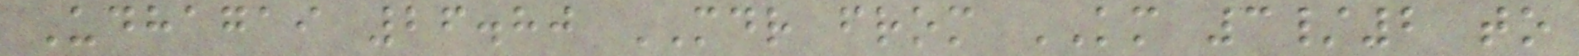Udhagai 26.80 MDR from KM 3/2 to
